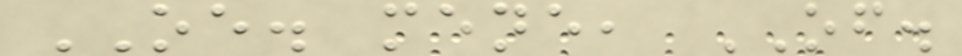OE. mene, OF.
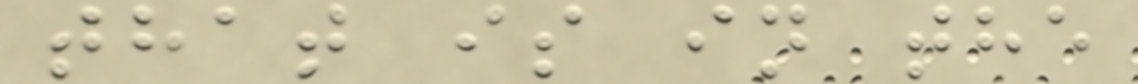that is in the
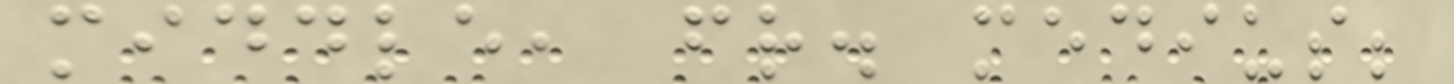middle, fr. medius;
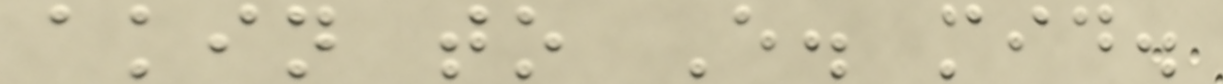akin to E. mid.
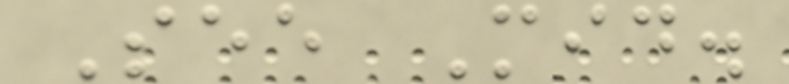See Mid.
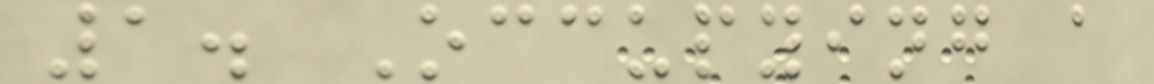1. Occupying a
